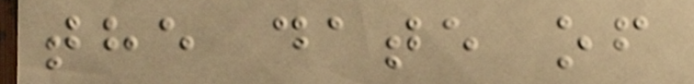the date of
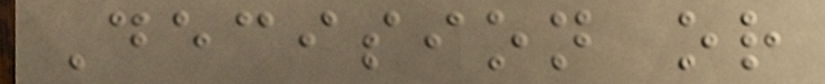Decision or
